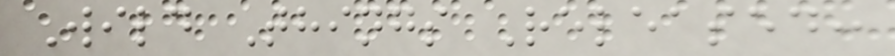Wild Things Released:
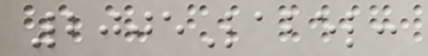2005Label:
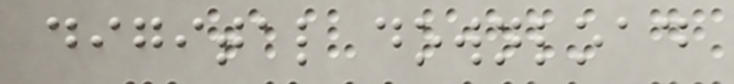digital download
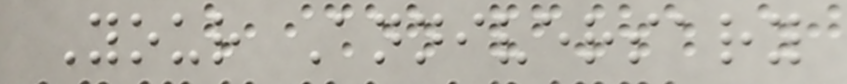Your Anniversary
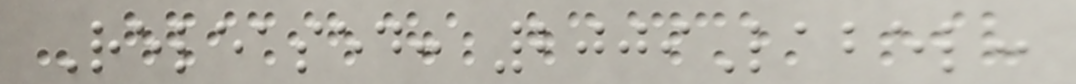Released: 2009Label:
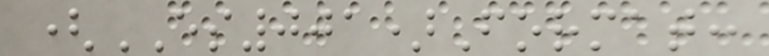(ES001)Format:
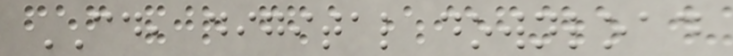CD, digital download
